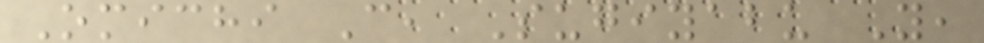Omichi C, Sugiyabu Y,
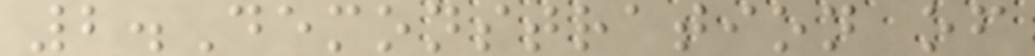2.Demonstration of
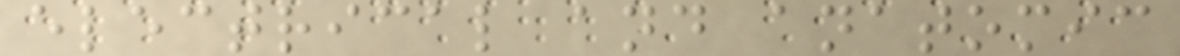electrical and anatomic
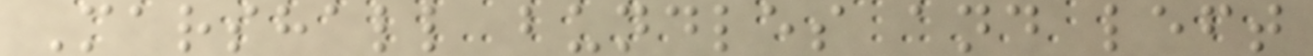Marshall bundles and left
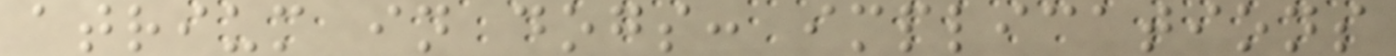atrium in dogs: implications
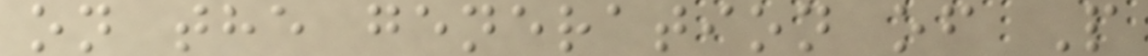on the generation of P
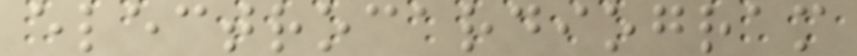electrocardiogram
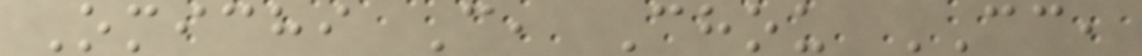Omichi C, Chou CC,
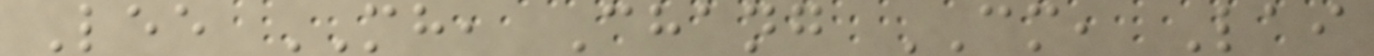Lee MH, Chang CM, Lai
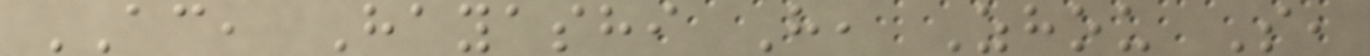AC, Hayashi H, Zhou S,
